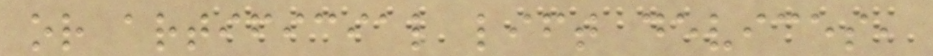or artificial lift devices,
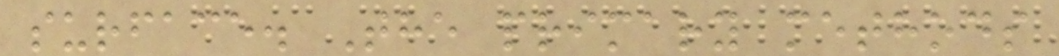surface. The primary methods
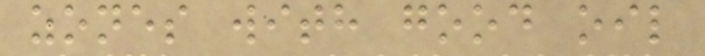zones with good oil
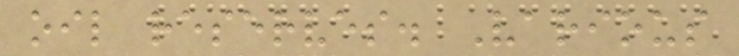oil reserves. Various
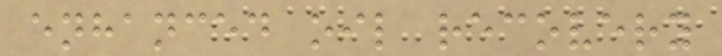enhanced oil recovery
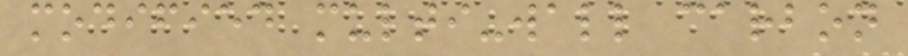modified multi-wall carbon
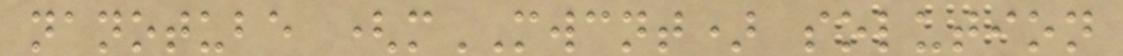nanotube (mMWCNT) solution
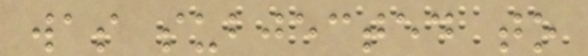was subjected to
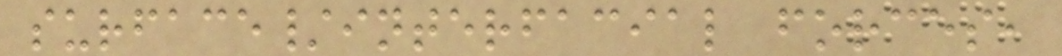surface/interfacial forces,
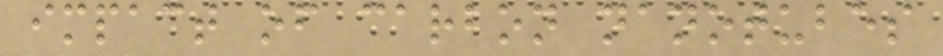impact of carbon nanotubes
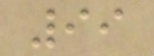99
